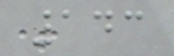143
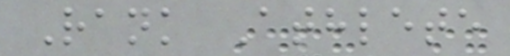Rank Athlete
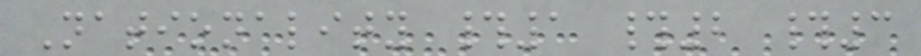Nationality #1 #2 #3
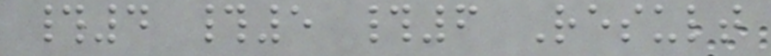#4 #5 #6 Result
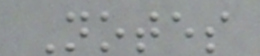Notes
